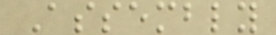Assembly
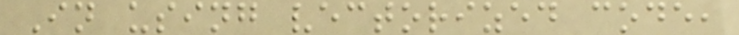In using vectorized code,
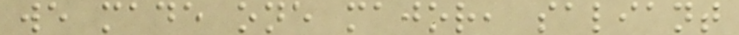we made one major, saliant
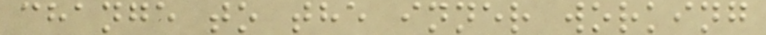change to the inner working
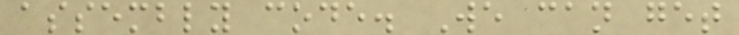assembly code. We can get
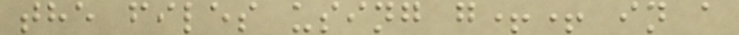the files using g++ in a
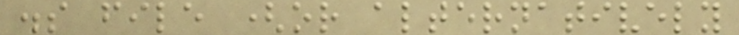.s file (or alternatively
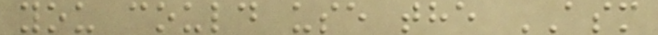you could use the ASM
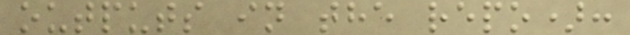outputs in the repo):
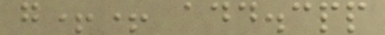g++ add.cpp
